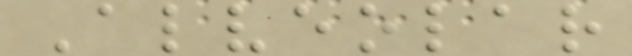Alveolar
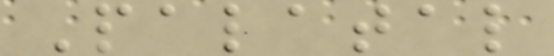Palatal
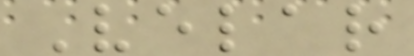Velar
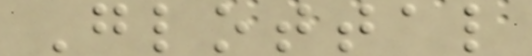Glottal
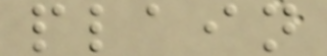plain
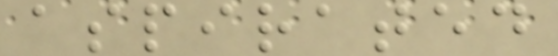aspirated
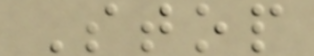Stop
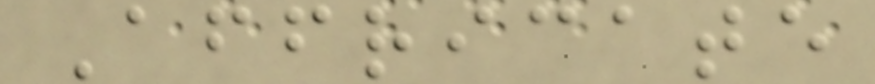Affricate
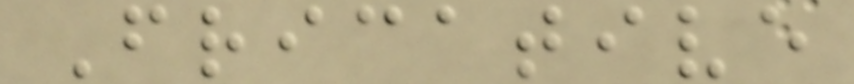Fricative
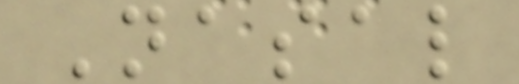Nasal
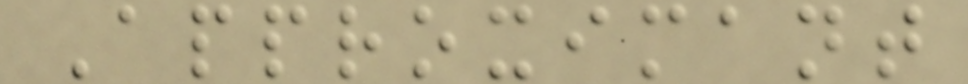Approximant
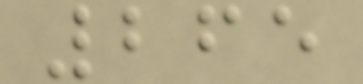265
